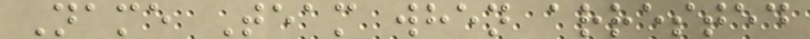Name Team when arrested
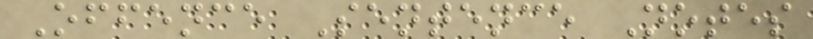Offence Sentence Notes
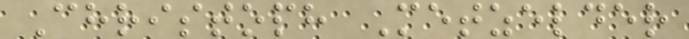Christoph Metzelder
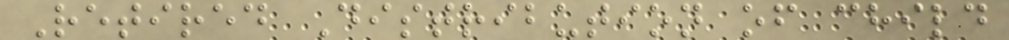Retired Distribution of child
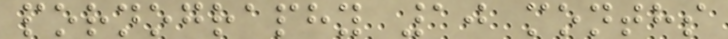pornography 10 months
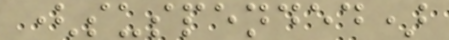(suspended)
